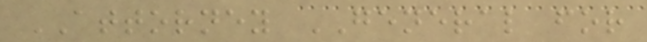ATTORNEY GENERAL for
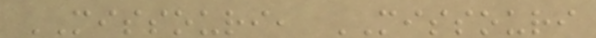MISSOURI, MISSOURI
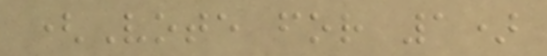(Vote for 1)
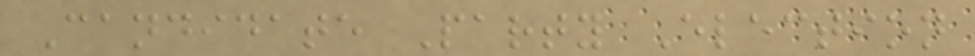Candidate Party Election
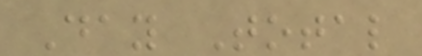Day Total
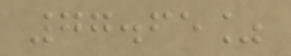77.65%
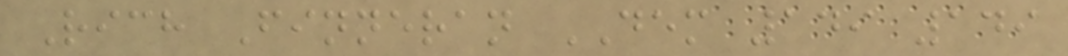Rich Finneran DEM 149 149
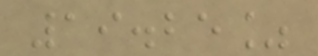19.25%
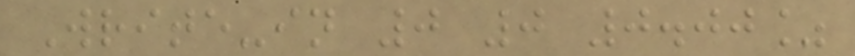Write-in 0 0 0.00%
